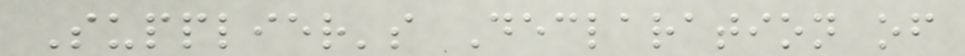Supplier's Declaration of
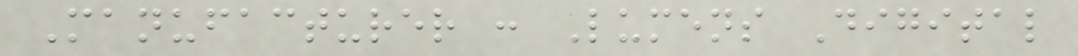Manufacturer : Lumens Digital
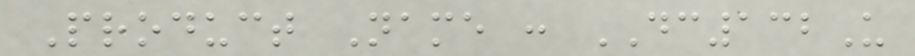Product Name : DC132U
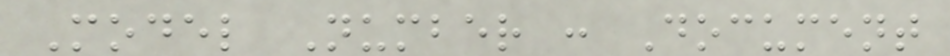Model Number : Document
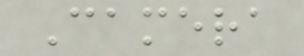Camera
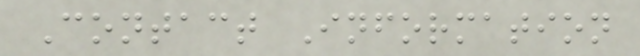Contact Information
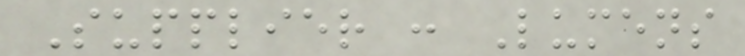Supplier : Lumens
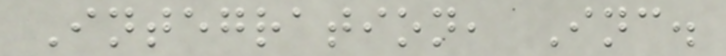Integration, Inc.
